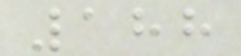188
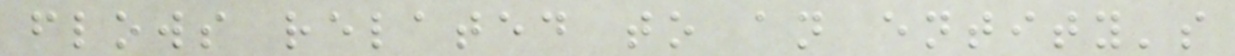flows related to an entity's
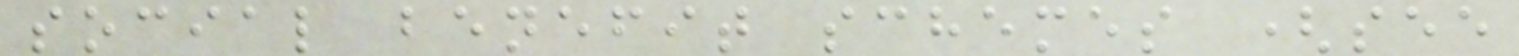social benefit schemes (see
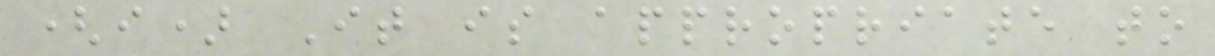(i) It is appropriate to
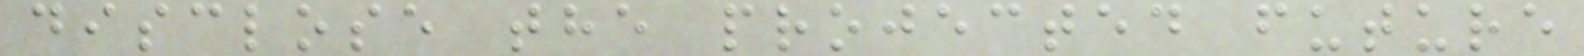disclose the projected future
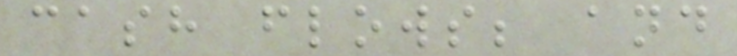cash flows; and
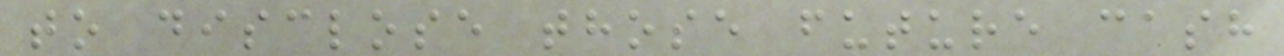to disclose those future cash
